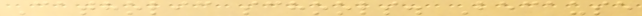Catholic schools. Because
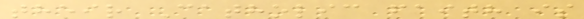their Catholic faith is
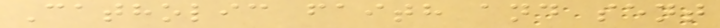Catholic faith and sent
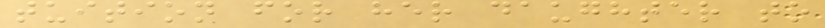tuition for her daughter to
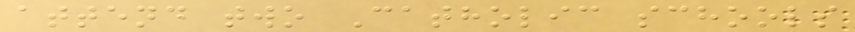attend two Catholic schools
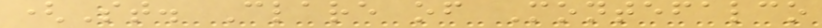(St. Clare of Montefalco
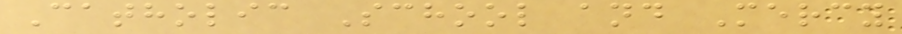Catholic School and Mercy
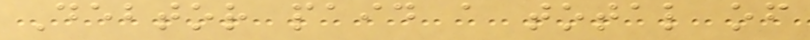Debtor paid a total of
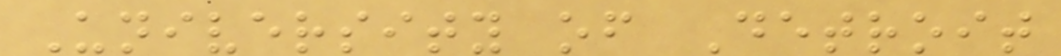University of Detroit
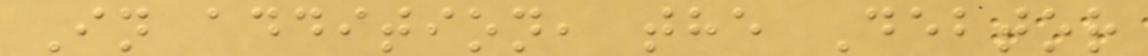In addition, the Debtor
